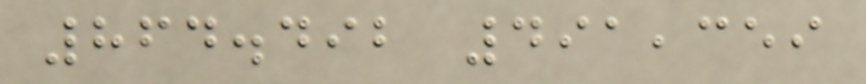864.492 491,359
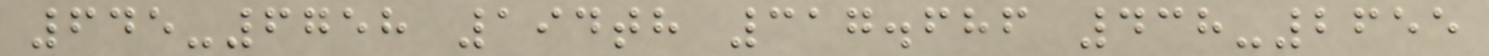645-6758 194th 317.686 438-2655
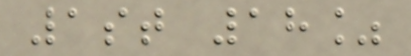1st 18%
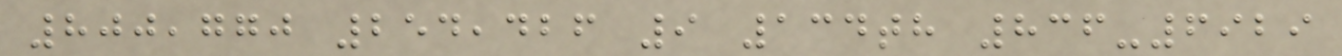800,770 254,426 9 134th 836-6929
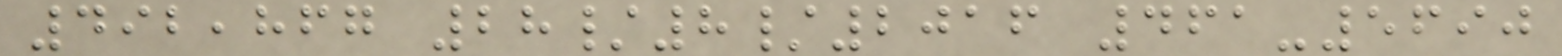492,867 28/8/2016 461-5690
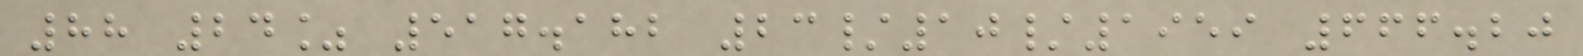88 24% 517.182 23/10/1959 666.20
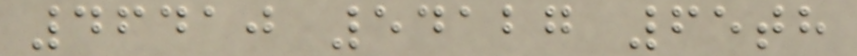46410 54127 65th
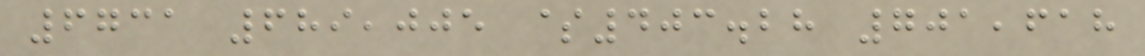6731 689,005 $403.28 701,618
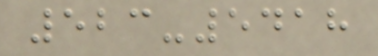523-5418
